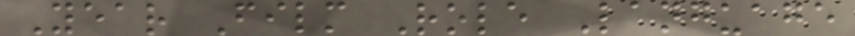Year Film Role Language
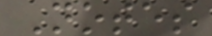Notes
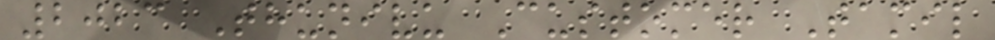2023 Thunivu Customer Tamil
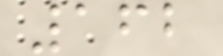162
